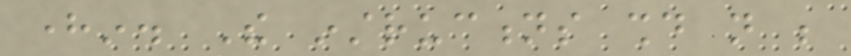herein. The instructions should not be
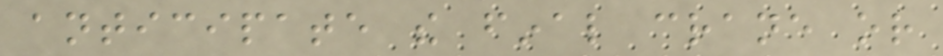anticipate the final crane or
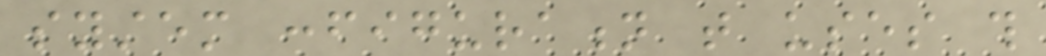system configuration that uses this
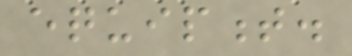equipment.
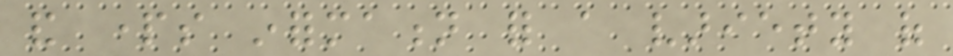and parts information for a variety of
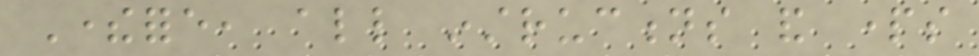Therefore, all instructions and parts
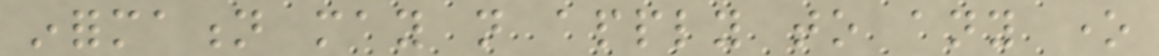information may not apply to any one
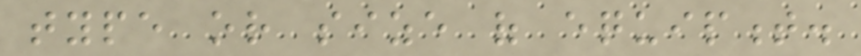type or size of equipment.
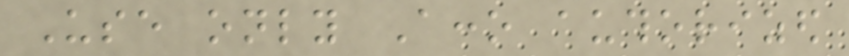Use only Acco authorized
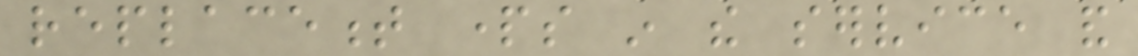replacement parts in the service and
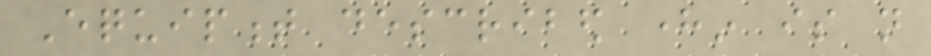Equipment described herein is not
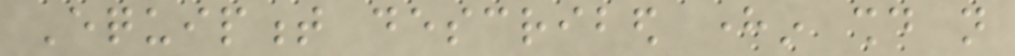Equipment described herein should not
